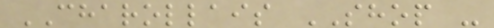CHAROLLAIS SHOP -
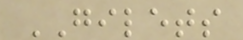GILETS
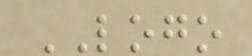LOGO
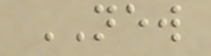NEW
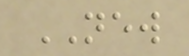NEW
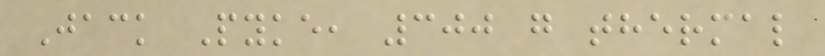Jack Pyke, 300 g thermal
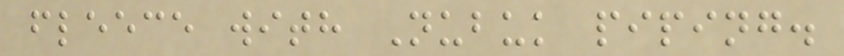fleece with Nubuk piping.
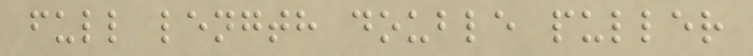full length double puller
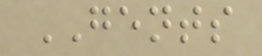GENTS
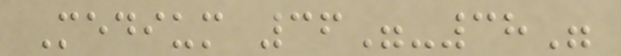Medium 36"-38"
